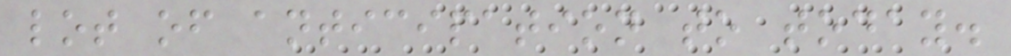lot of anticipation to today.
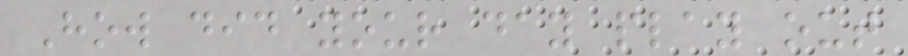How did your day play out
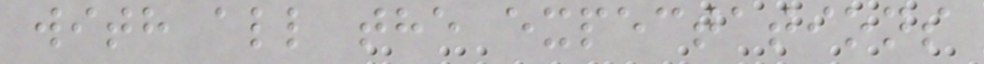with all the expectations
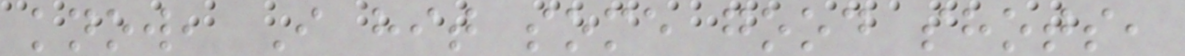know, I hit some good shots,
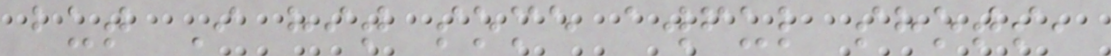but I hit some awful shots,
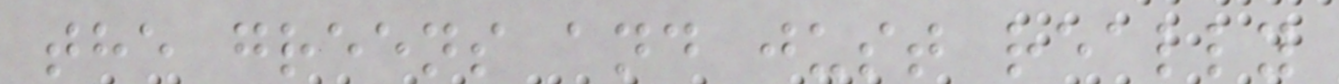the greens and just really
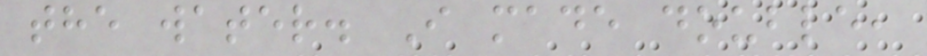the water. I made double,
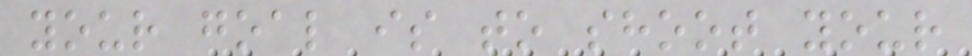your goal is to shoot your
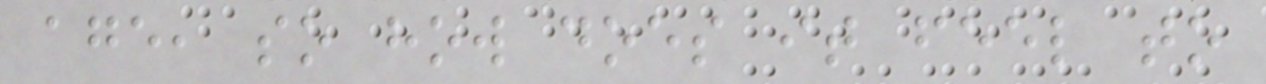age, so how does it feel to
